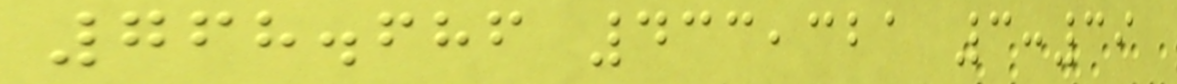768.686 433,321 3:39
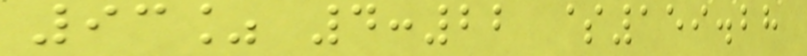93% 4:22 $159.28
